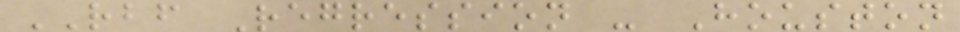RBF Regression - Houston
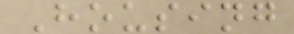Housing
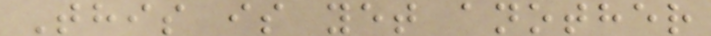This is yet another
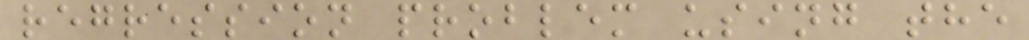regression problem using the
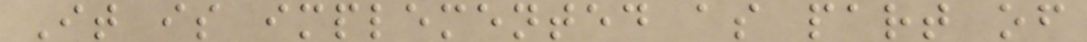It is implemented as part of
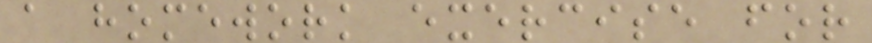a homework exercise for
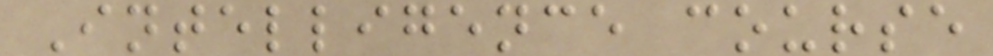Intelligence course
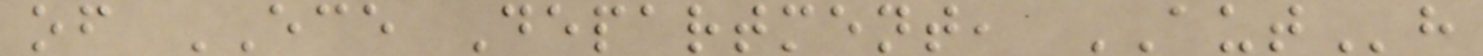of ECE Department, AUTh
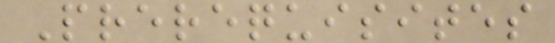Prerequisites
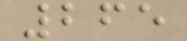265
